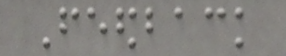Feedback
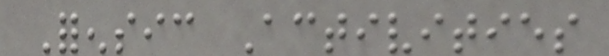Forensic Activities
